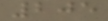205
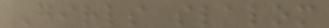Girls slalom
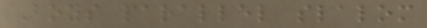Boys parallel slalom
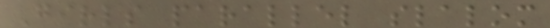Girls parallel slalom
